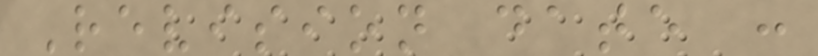Revision date :
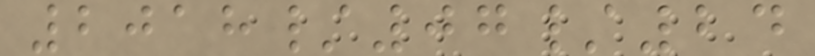2018/07/24
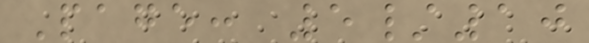Page: 5/10
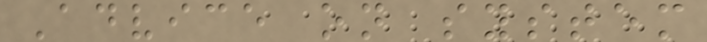Advice on system
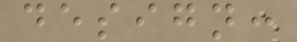design:
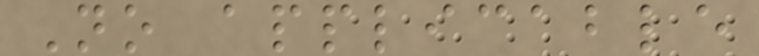No applicable
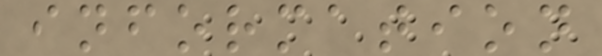information
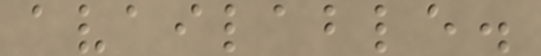available.
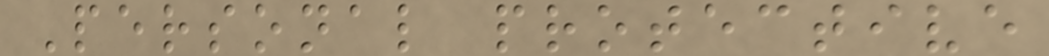Personal protective
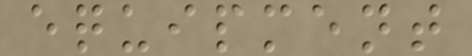equipment
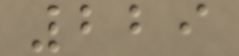229
